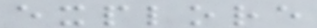explore
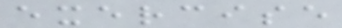exercise
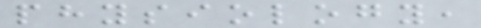physiology,
